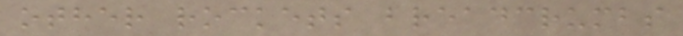other rockets breadcrumbs
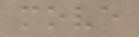move
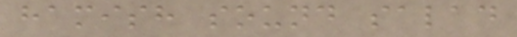hamish sound salad
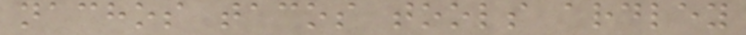nachos tacos tools ardley
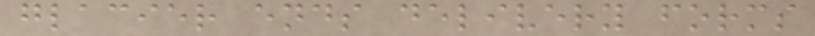glacier ends delivery forms
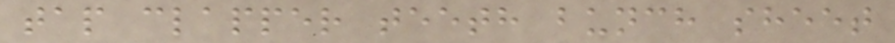tap clapper teeth bunch sheet
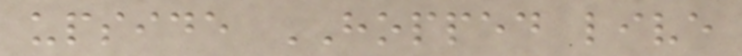upside HOPPED live
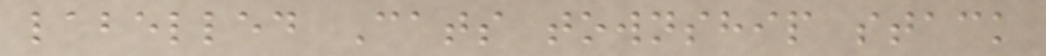labelled Cats township stack
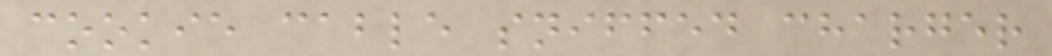cookie cable sniffed charger
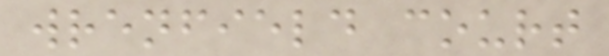wrenfield court
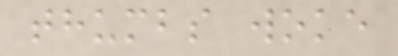thumbs woke
